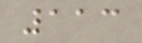113
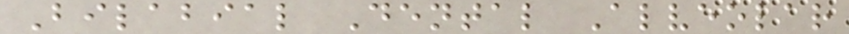Bilabial Dental Alveolar
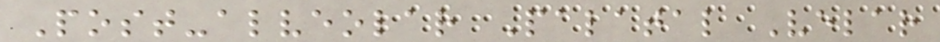Post-alveolar Palatal Velar
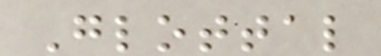Glottal
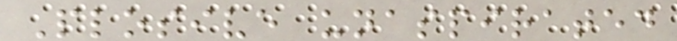Plosive unaspirated
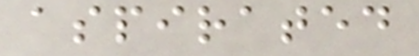aspirated
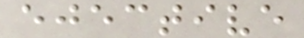ejective
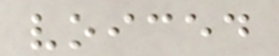voiced
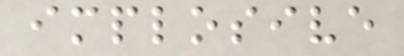implosive
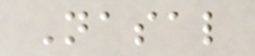Nasal
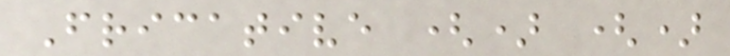Fricative () ()
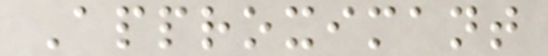Approximant
